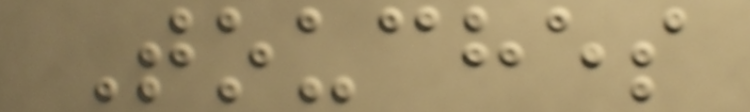Touches
